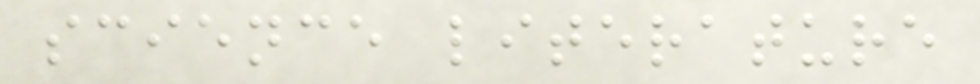science literature
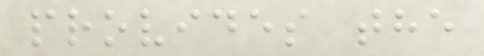provides the
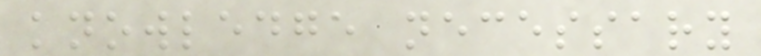knowledge necessary
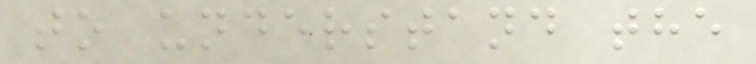to understand the
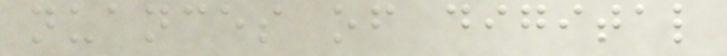nuances of digital
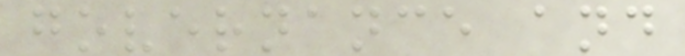governance and
